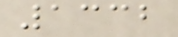1332
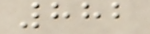882
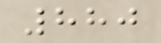880
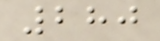280
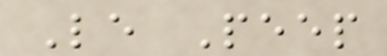Le Peep
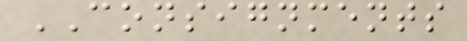CONSIGNMENTS
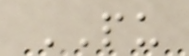PU
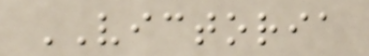VICTORIA
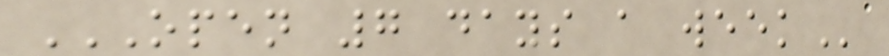OPEN 7 DAYS A WEEK
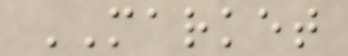MARKET
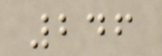246
